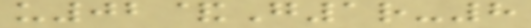u02&G1r-8
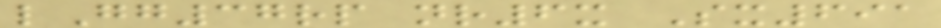lGg37rp nr6x Sx691
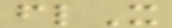flX
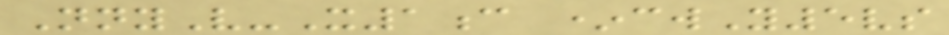NnyV-X1c *cwY5vs
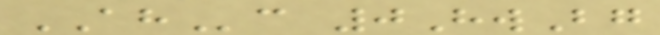AHc 0HwBg
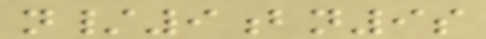n/9bn9s
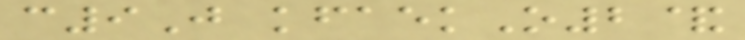c9J kfaekO2&
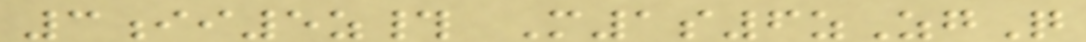3ii5z# M1s6zZgQ
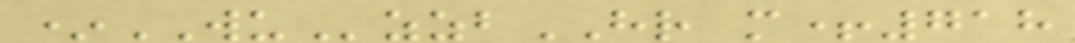*WUzzbHR m+718
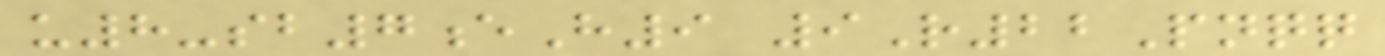u8-sb7eH9 9R22Pnqq
